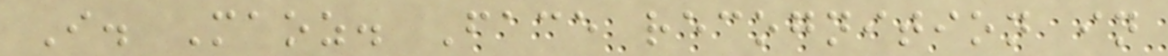I. Maoz. Face recognition in
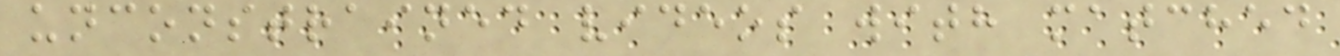unconstrained videos with matched
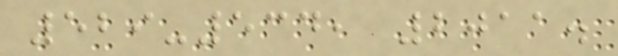529-534, 2011.
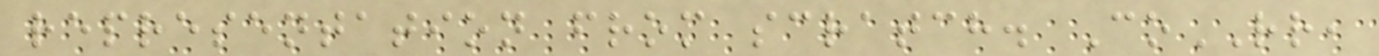representation from scratch. CoRR,
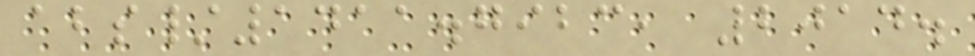abs/1411.7923, 2014.
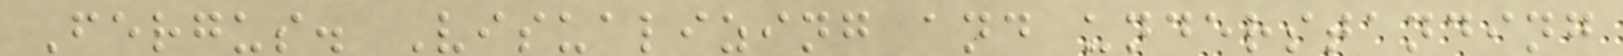Fergus. Visualizing and understanding
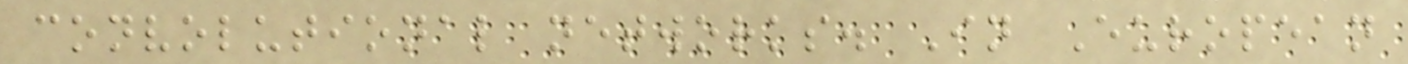convolutional networks. In European
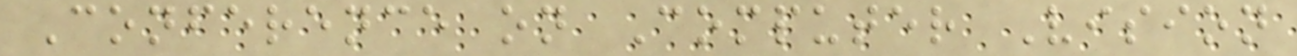Conference on Computer Vision
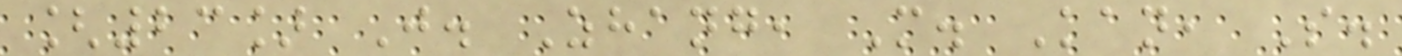[23] J. Zhang, M. Kan, S.
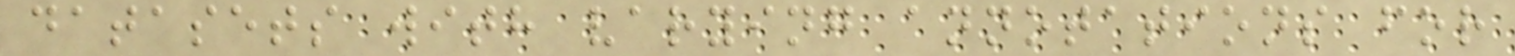datasets with varying annotations for
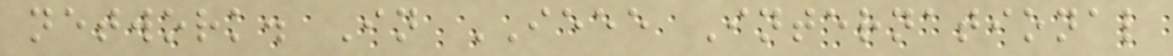network. In IEEE International
